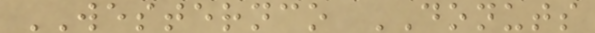WESTERNCO DONUTS
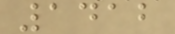1412
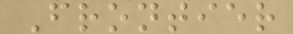Frontier
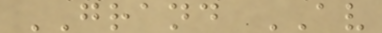GRAND AV
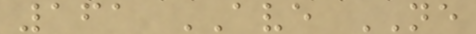161 AVE NE
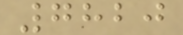7820
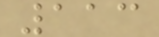113
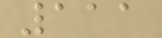111
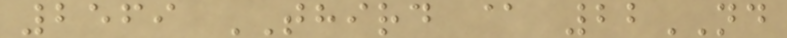2569 THIRD @ 22ND
